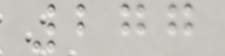277
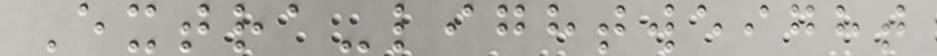Extra-lightweight
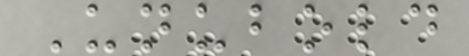Unubold
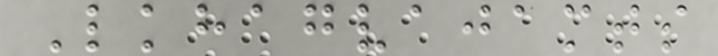Lkhagvajamts
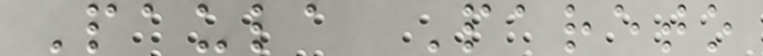Paula Pareto
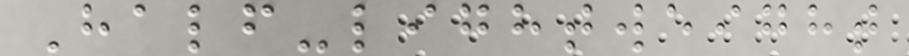Half-lightweight
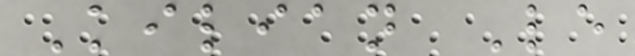Kilian Le
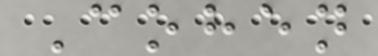Cohen
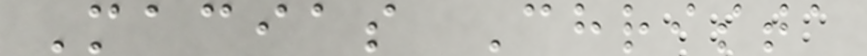Macias Christa
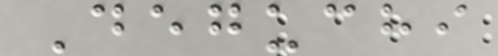Deguchi
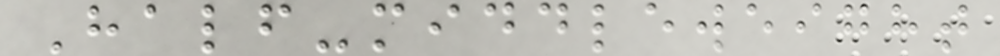Half-middleweight
